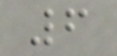6
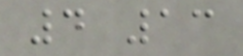4 13
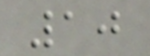10
